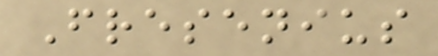Fresenius
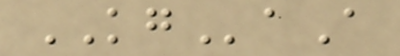KGaA
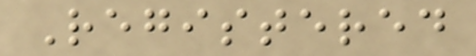Registered
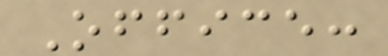Office:
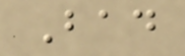Bad
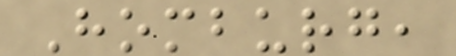Homburg,
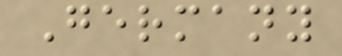Germany
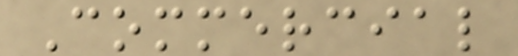Commercial
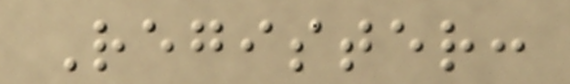Register:
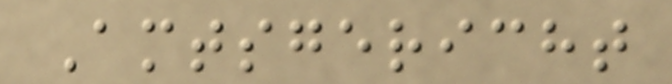Amtsgericht
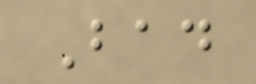Bad
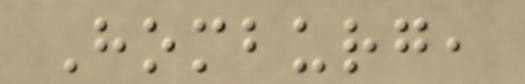Homburg,
